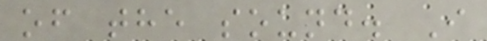of the sound. I
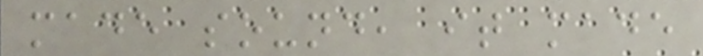made sound, it made
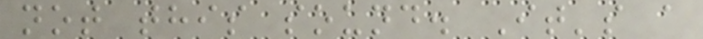not this sound. It's a
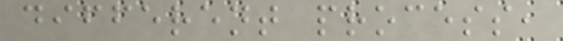different process,
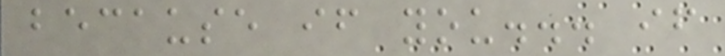because if you... if
